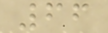66
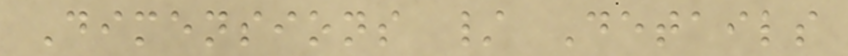Dimensions / Details
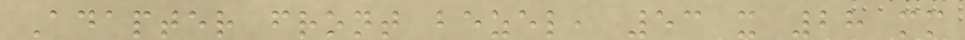Adapter front bezel, 53 x 28 mm
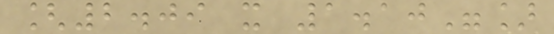[2.09 x 1.10"]
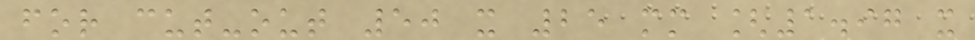for cut-out 50 x 25 mm [1.97 x
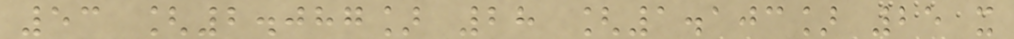53 [2.087] 28 [1.103] 25 x
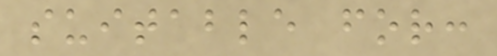suitable for:
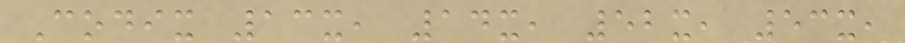Codix 13x, 14x, 52x, 53x,
